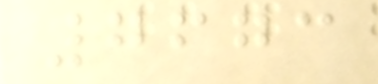7673
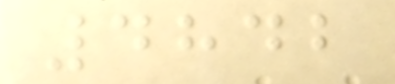4842
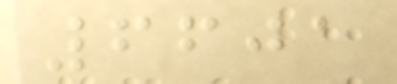6601
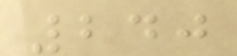240
